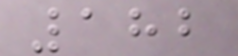182
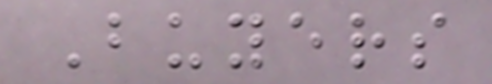Buyers
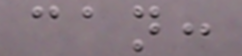can:
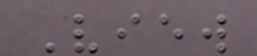View
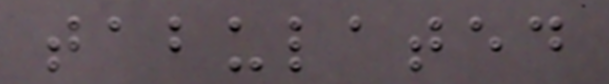tabulated
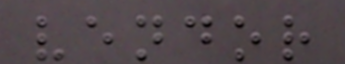vendor
